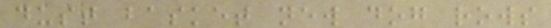dust basket new dog rows
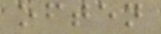often
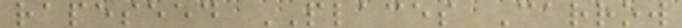rapeseed PLACES Carrow
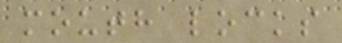mouth locks
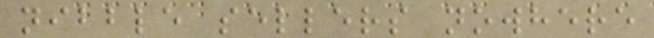nibble sellers nowhere
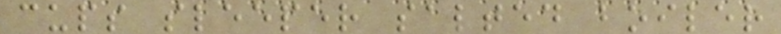cups sleeper salted boiler
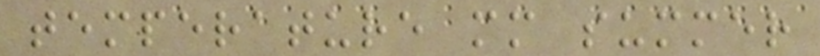temperature mm summer
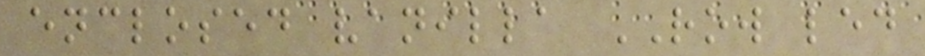enclosed vanilla ROW led
